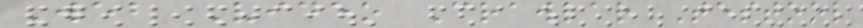Web Video Crawlar Testool
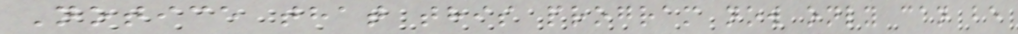Notice that this program now only can be
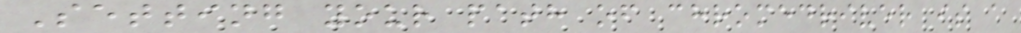Setting your path of chromedriver is a
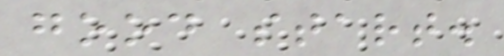good start.
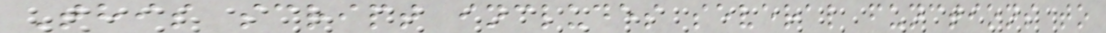This script includes several functions to
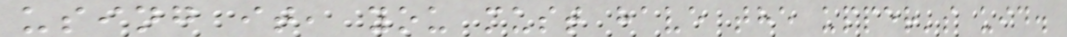using it, you must have the upper's uid.
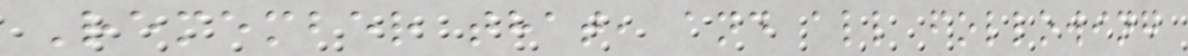Remember that, and all following
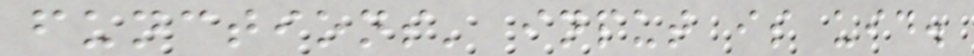functions' input is uid.
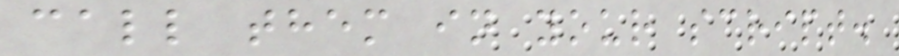call them in your script.
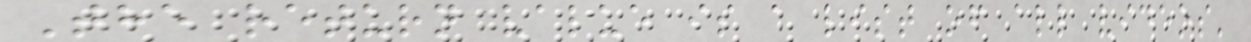The return value is a list of all videos'
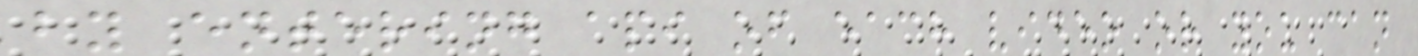by entering api of each video or you can
